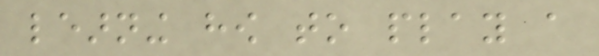learning how to play a
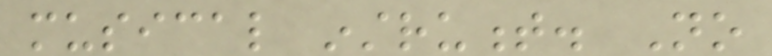musical instrument. No
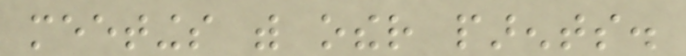meetings with other parents.
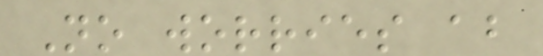No worries about
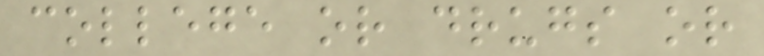college or drugs or
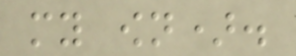my own).
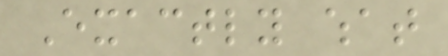Exactly what
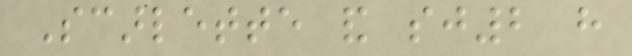Scarlette and sj2 have
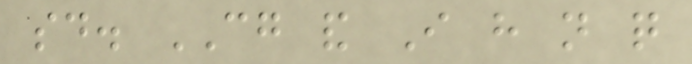said. CG and I have not quite
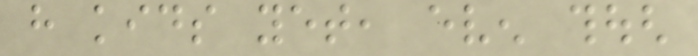have kids yet, even though
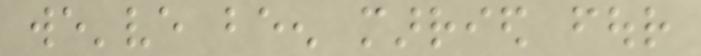we've been married four
